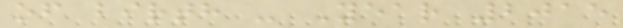of birth - Year 2015
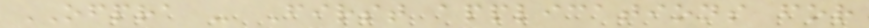OFPRA - First applications for
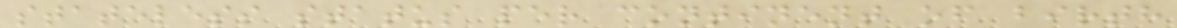stateless status per continent of birth
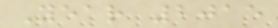Year 2015
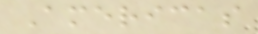Americas
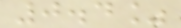0.4%
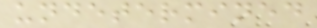undetermined
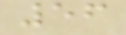56
